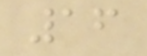16
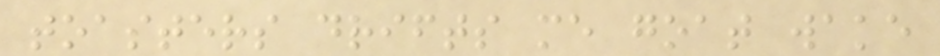toasters drifts me goat wake
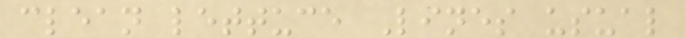clean lettuce Lines usual
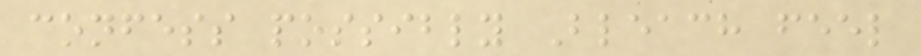confess possibly Bleach feel
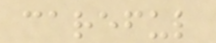careful
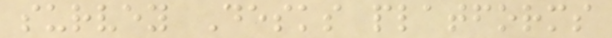survey Desks platforms
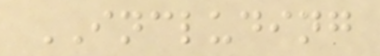INCLUDING
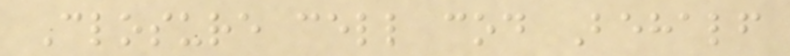Closure cell cod Behalf
